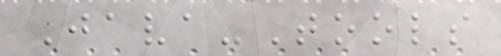Java-Tools
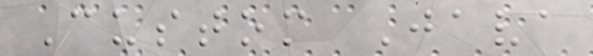Custom Java
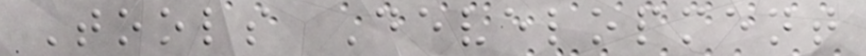Tools Development
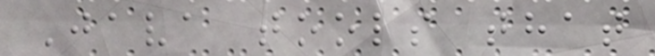Java tools that
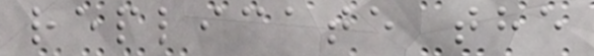replicate the
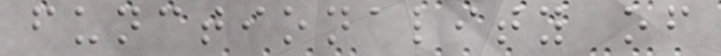functionality of
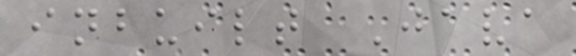inbuilt Java
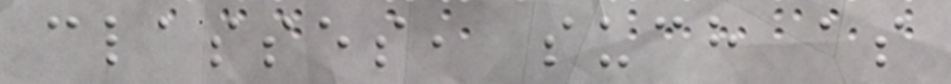classes, such as
